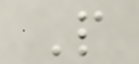P
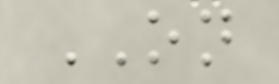ON
